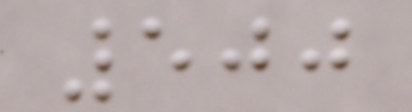500
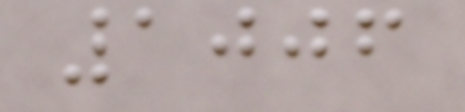1006
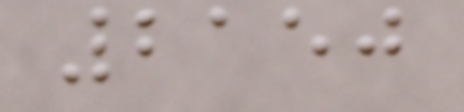2150
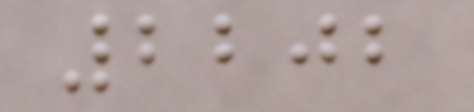2202
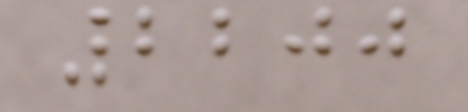2200
